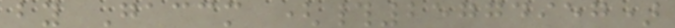by Gaccm (#25774957)
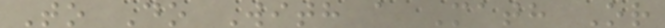To Do With a Math Or
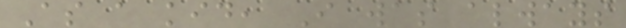As a kid, I was always
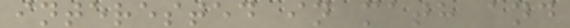interested in math and
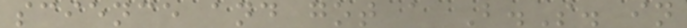science and got a B.S. in
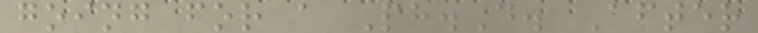going for a Ph.D. After
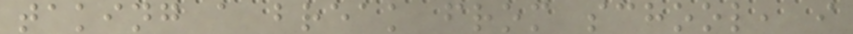taking a break from school, i
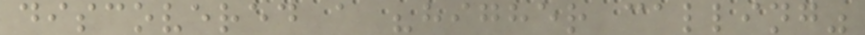discovered a "higher calling"
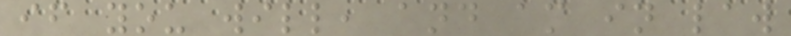if you will, and am in law
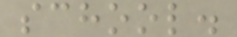school.
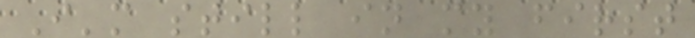I'm still in my first
